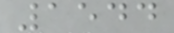1544
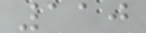110
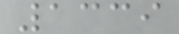1339
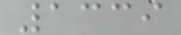1339
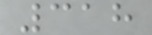318
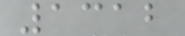1312
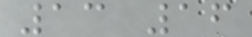13 16
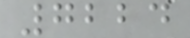7224
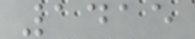1415
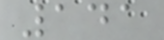141
